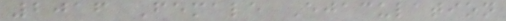2016 Female Ejaculation
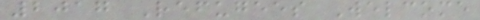2017 Refugees Welcome
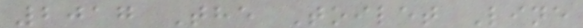2017 The Toilet Line
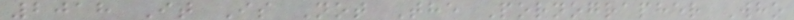2018 It Is Not The Pornographer Who
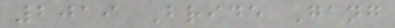2019 Bride Gang
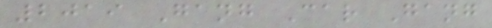2019 Gang Car Gang
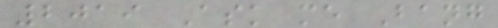2019 Ask me Bang
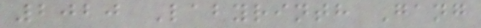2020 Labyrinth Gang
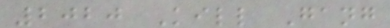2020 Kill Gang
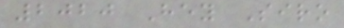2020 Hey Siro
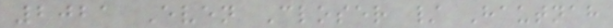2021 Even Closer / Hautnah
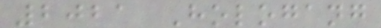2021 Hologang
